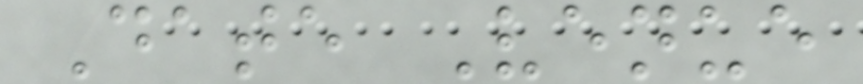Date Venue
